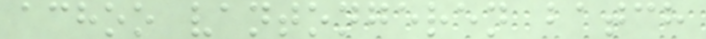achoo vantongeren batch
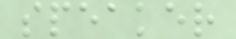speaker
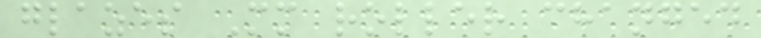glazes Mm roller changed
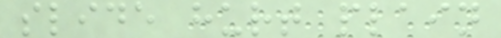slide hurt plain
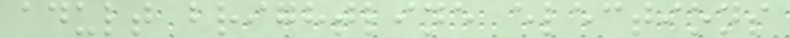adult brightline elections
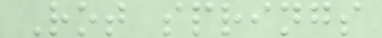Rot springs
